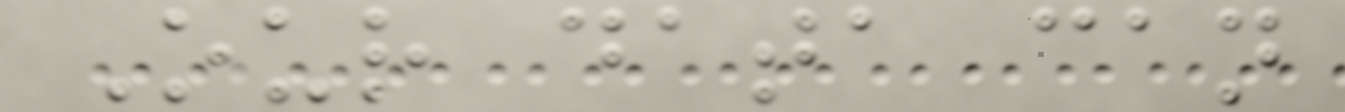Our data can
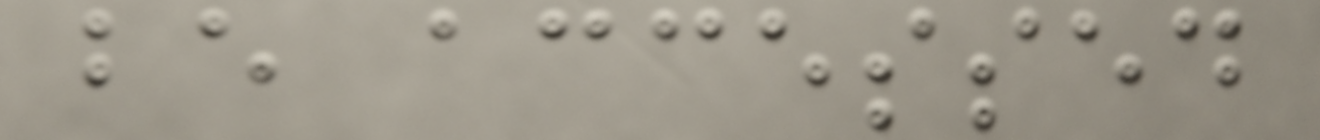be accessed
